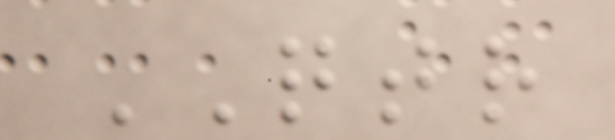QTR
